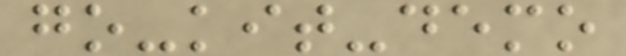go-kit-demo
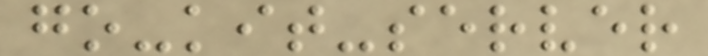go-kit-server
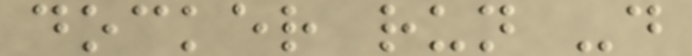docker run -d
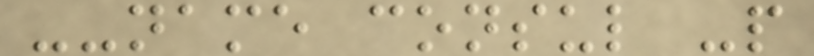--name consul -p
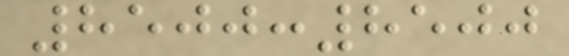8500:8500
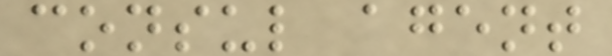consul agent
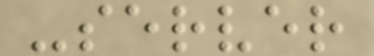-server
